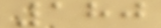180
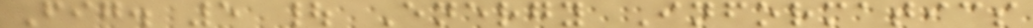Fig. 5 | Energy Informatics
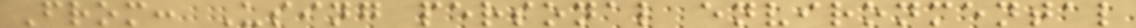From: Using personal environmental
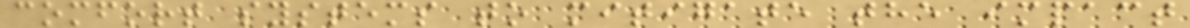comfort systems to mitigate the impact
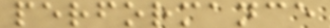performance
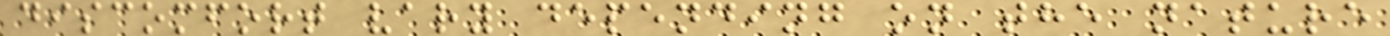discomfort vary depending on the nature
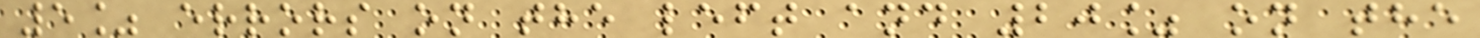5% errors on the left and 20% on the
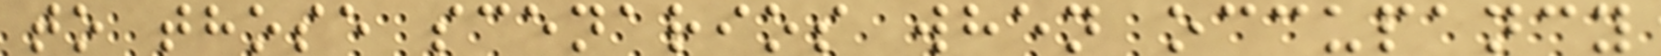to those scenarios when occupancy
